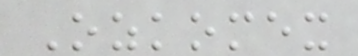Ozkomex
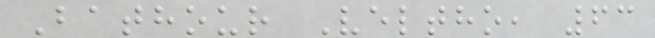Bathour Veltho, 63
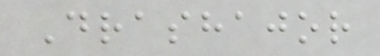Drashajor
